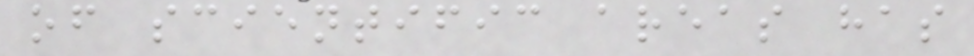of scientific areas has
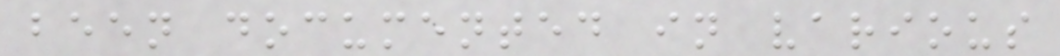been documented in various
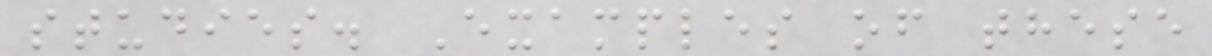studies. Examples of these
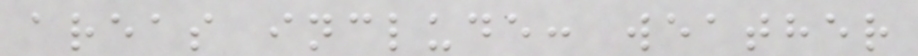areas include: weather
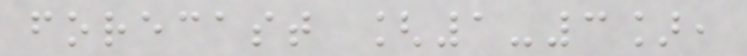forecast [1-3],
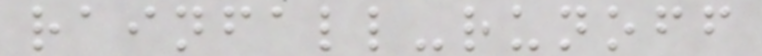rainfall-runoff
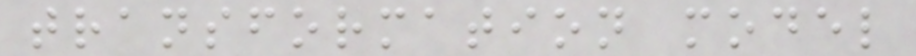transformation model
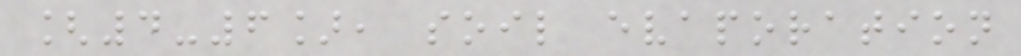[4-6], soil evaporation
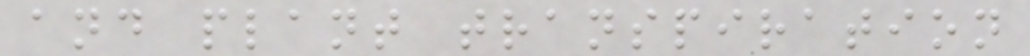and plant transpiration
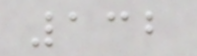132
